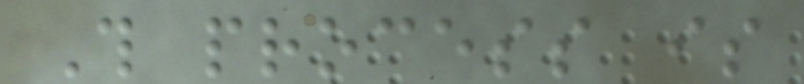This process is
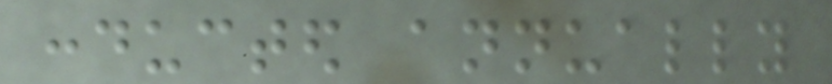conducted annually
